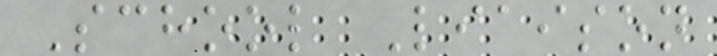School Liaison
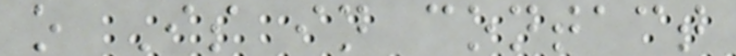o Is in contact
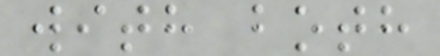with both
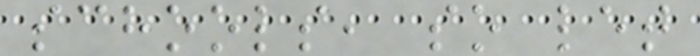schools, so let
